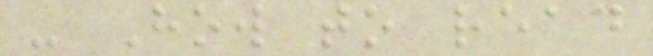- How to read
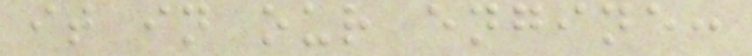it in our engine:
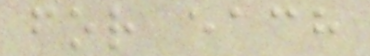for each
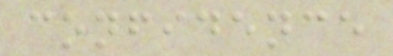confidence
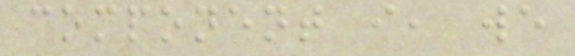component i, we
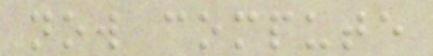now compute
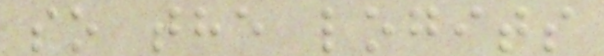so the logits
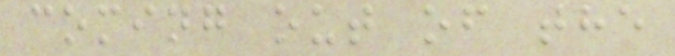coming out of the
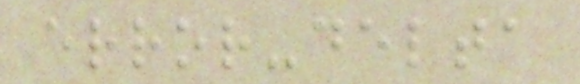error-delta
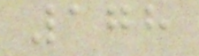178
